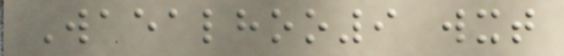Waealhoo9 wxt
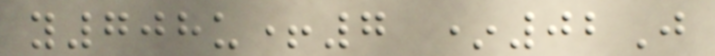y708u+7 *02J
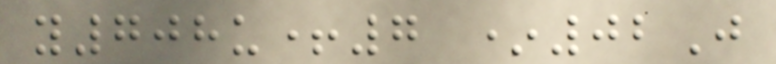y708u+7 *02J
